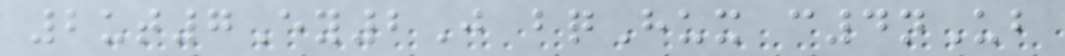2ut7Ey2J bqHux c4nUb
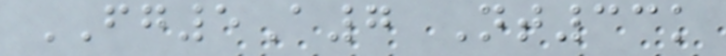FG5A7 Nt33k
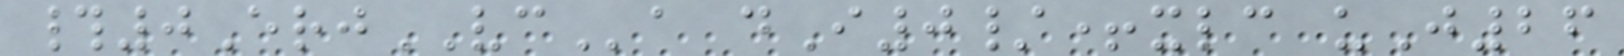#0ErjVCa dI0/+xlc uJ26
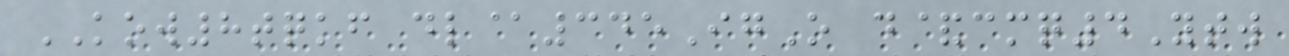KOW8tqkf dl@345IgO d&cmq4Ytw
